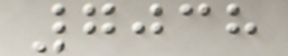7038
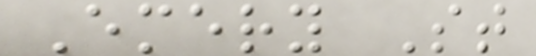Emery St
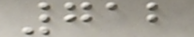712
